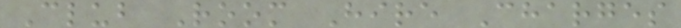Club Room Hire Charges
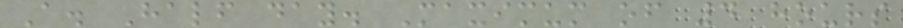A. Half day. Maximum of 4 hours
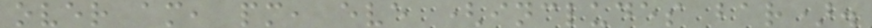over am, pm, eve (includes bar).
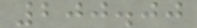200.00
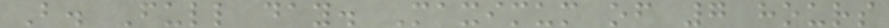B. Full day. Maximum of 7 hours
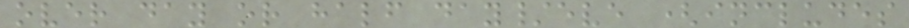over day or half day/eve (includes
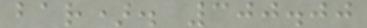bar). 300.00
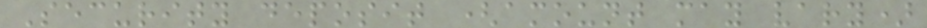Security deposit (amount may vary)
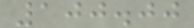100.00
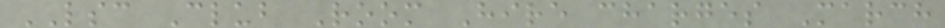LSC Club Room Hire charges March
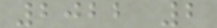2022 2
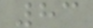83
